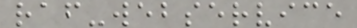raf-webservice
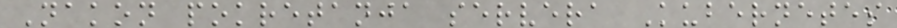Nakon pokretanja servera Kubernetes
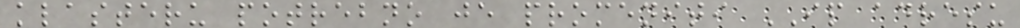klasteru potrebno je promeniti IP adresu
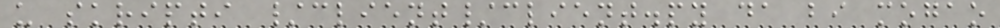u skripti /client/client.py da bi mogao
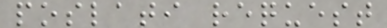poslati request
